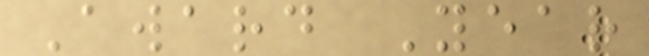Award Year
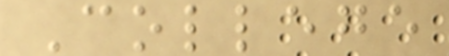College
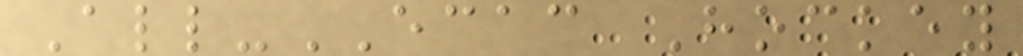All-ECAC Hockey
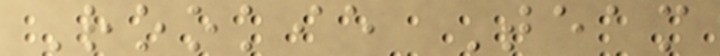Rookie Team
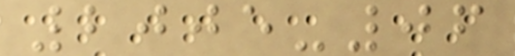2005-06
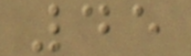45
